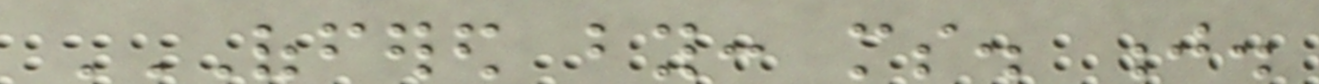OFFERED BY: MS. J.
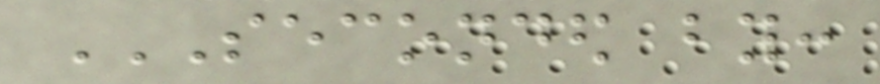SECONDED BY:
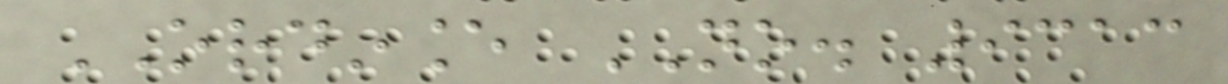ORDINANCE NO. 9313
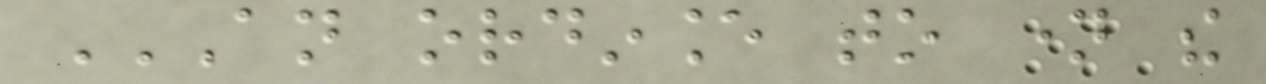AN ORDINANCE TO NAME THE
